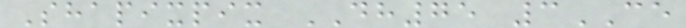Shapixpix DH75 3CE
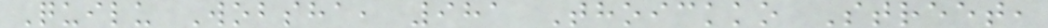Quilu Wobsha, 981 Thoickko Street,
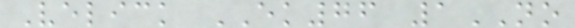Velick EK76 1NO
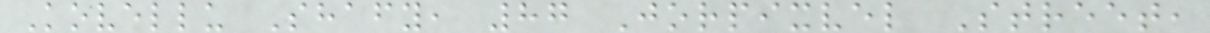Kovellu Shafy, 87 Jorpixvel Street,
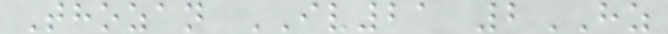Thozan IV21 2HZ
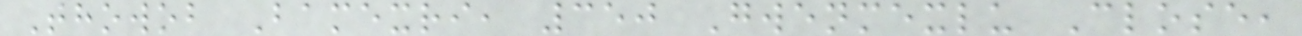Thowob Bamexri, 350 Gwenmexlu Close,
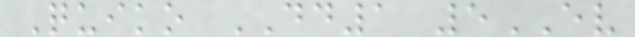Quiko DD1 5EV
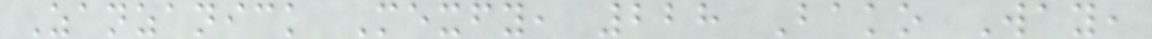Zanzanick Mexfy, 228 Bako Way,
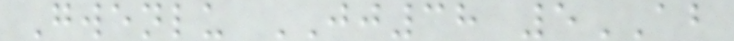Gwenlu JJ38 5AB
